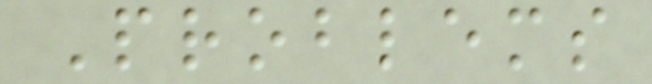Problems
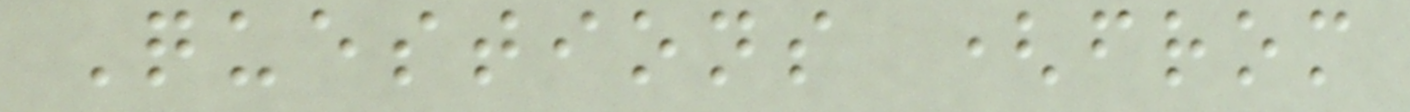Questions (from
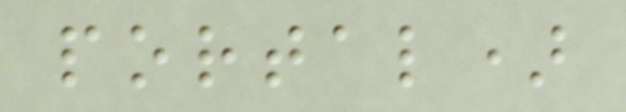portal)
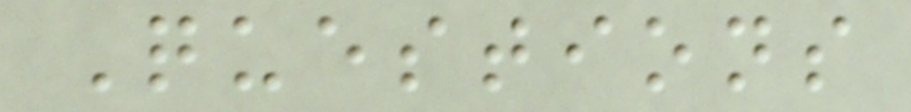Questions
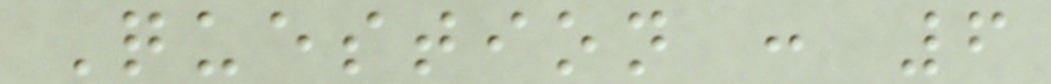Question : 6
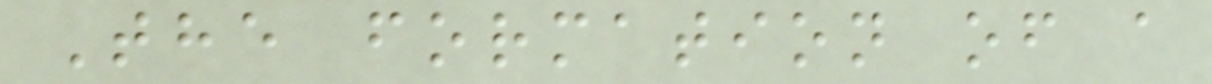The formation of a
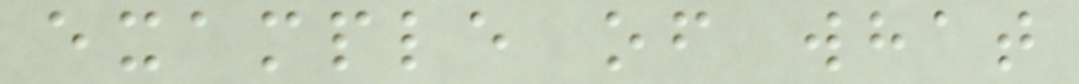example of what
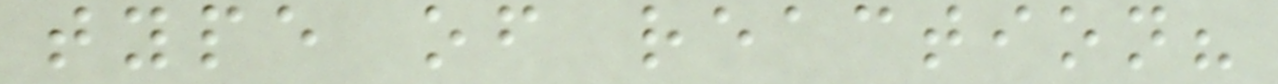type of reaction?
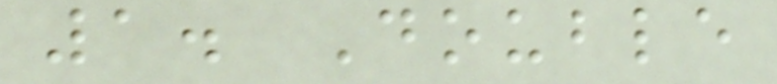1. Double
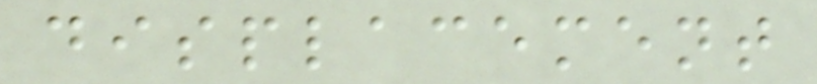displacement
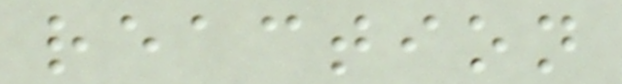reaction
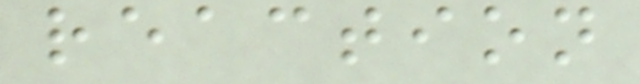reaction
